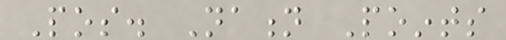Pos. Nation Points
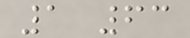1 63
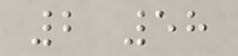2 58
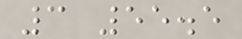3 55.5
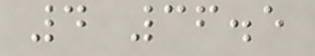4 36.5
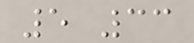5 33
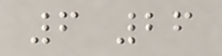6 26
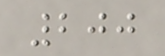200
